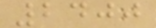2400
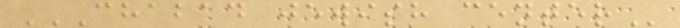CHABAD JEWISH CENTER
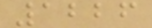1226
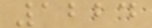1224
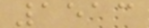1513
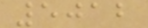5012
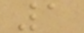1
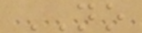NO
